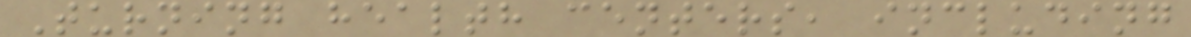Turning health centers, including
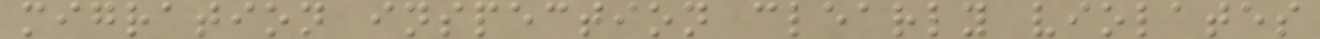migration inspection clearly violates
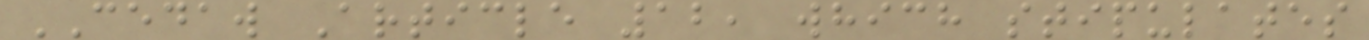CEDAW Article 12, which stipulates
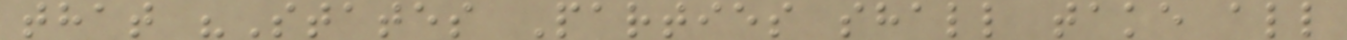that "States Parties shall take all
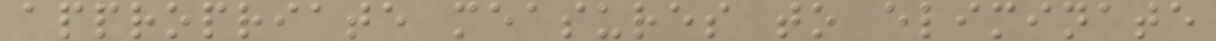appropriate measures to eliminate
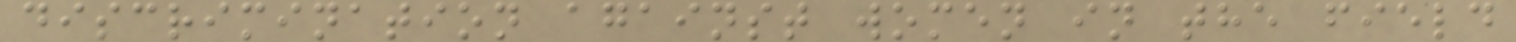discrimination against women in the field
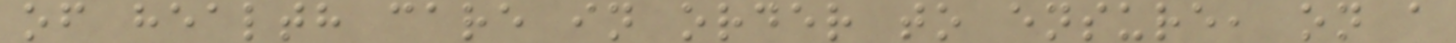of health care in order to ensure, on a
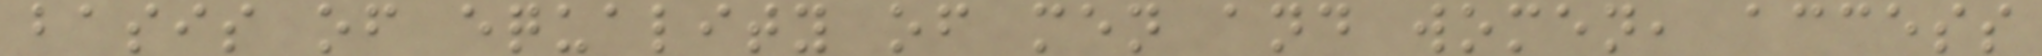basis of equality of men and women, access
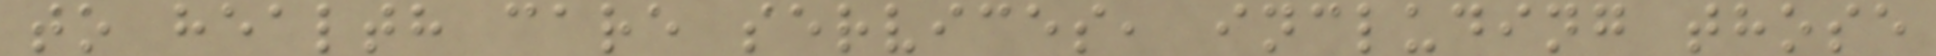to health care services, including those
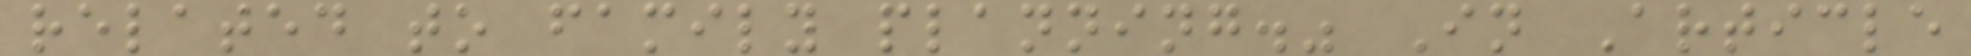related to family planning." In Article
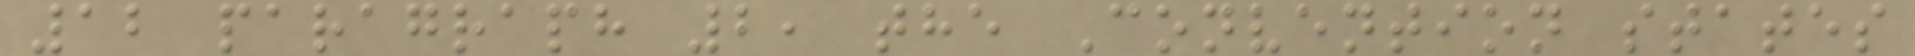12 paragraph 2, the Convention states
